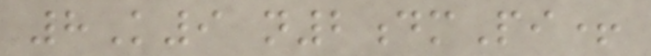8K9 n2dmPi+
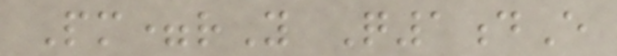Pm=rY Q1dE
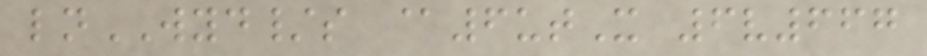lnWYD/s @6utX 6v667
